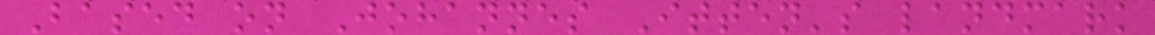Based on Johannes Itten's landmark
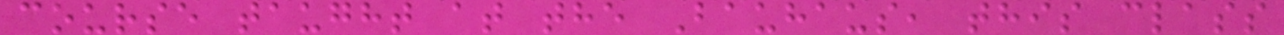course taught at the Bauhaus, this class
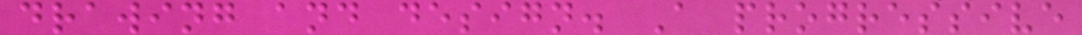drawing and design. A progressive
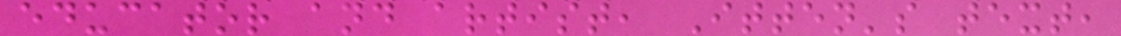educator and artist, Itten's text,
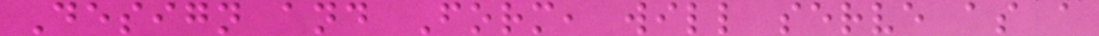Design and Form, will serve as a
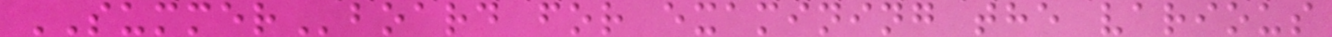SUMMERboard for examining the various
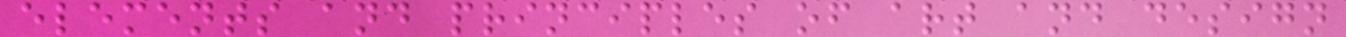elements and principles of art and design
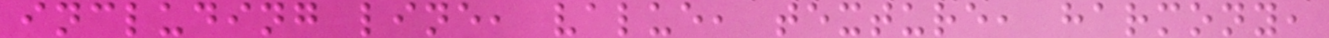including line, value, texture, harmony,
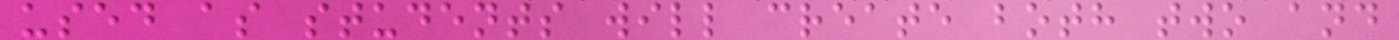used as students will create both two and
